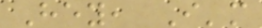Hey, I'm
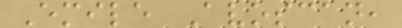Emile Avoscan,
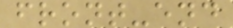front-end
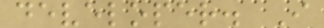developer. I
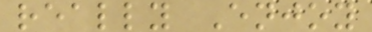really Enjoy
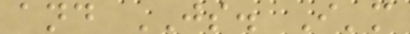and JS. I'm
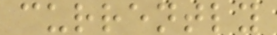currently
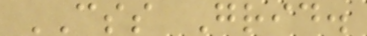CSS Grid.
